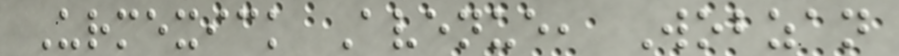Urmexick Avenue, Wobzan
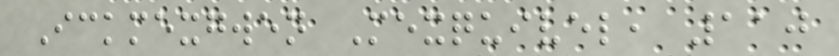Ickmexgwen Mexquivel, 110
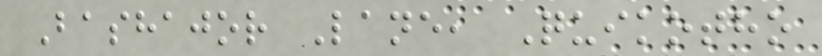Bashajor Lane, Quikotho
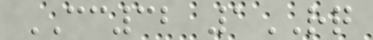CC32 1RQ
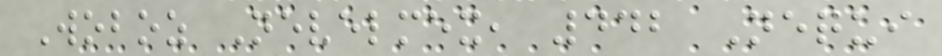Woboz Nevelmex, 442 Nequi
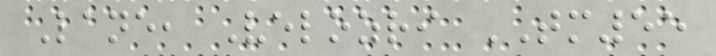Lane, Velozri TM55
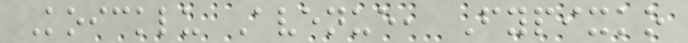Koicklu Avenue, Fypixko
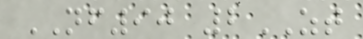NF90 2ZT
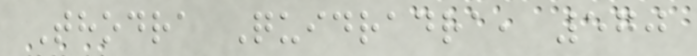Thodra Quidradra, 570
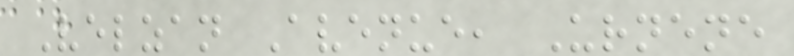Velzan Avenue, Urnene
